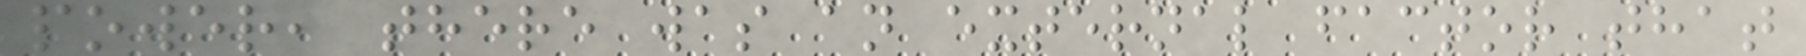power, there was an external factor that
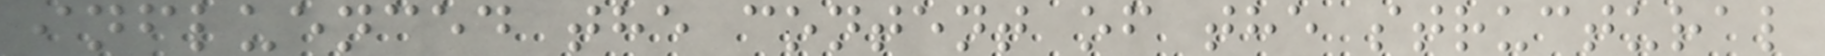influenced the content of the structural
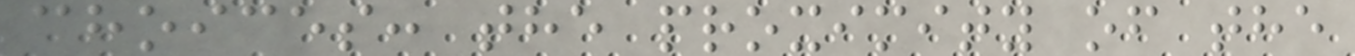choices: the proximity of the
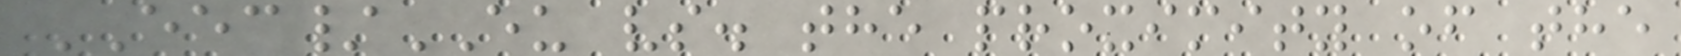EEC/EU vs. the proximity of the
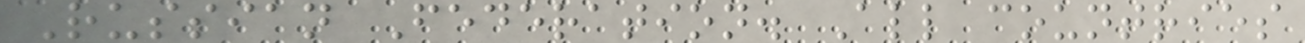Russian Federation. All countries
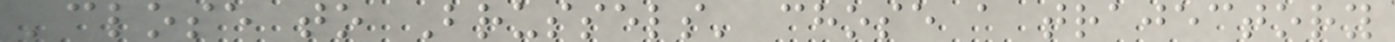'close to Brussels' chose a trajectory
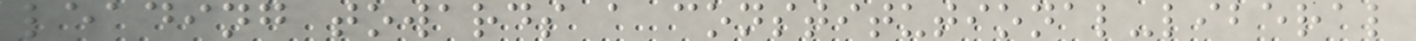leading towards a constitutional-liberal
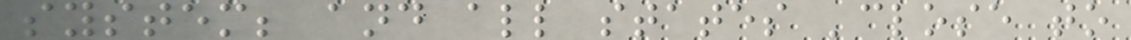system; and all states 'close to
